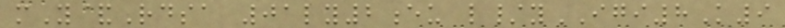mY&Rdsa 01ly2eu l/yIGI8K9
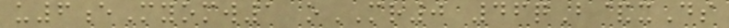u6eMyomw1 oMR0 46qB&xDs
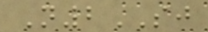N2SJ
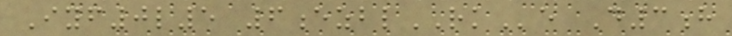Iyf0l5 6ezblRKe D3h
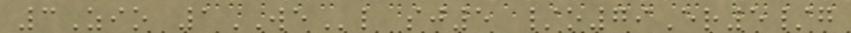3Zio 1WEl sj5 /o79Er5/g
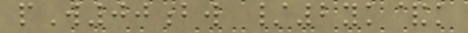pW00bw /2yk&k
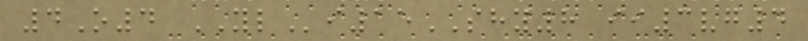4O4 YLi15SHY8 ii3vg4
